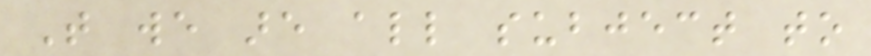That we are all subject to
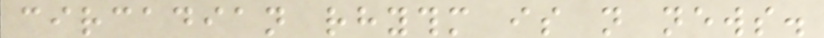circadian rhythm is not news.
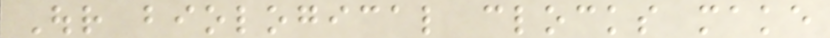Our biological clocks make
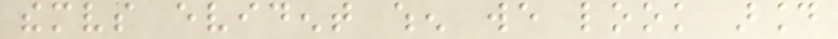themselves evident when we look around
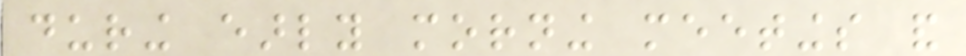during early morning meetings and
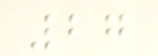27
